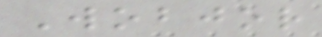Wobjor
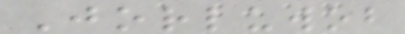Jorluwob
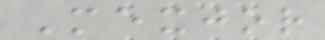Mexjor
